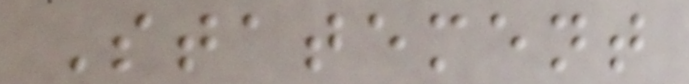Statement
